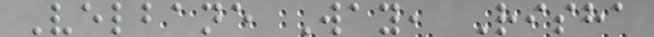Velbane Way, Risha
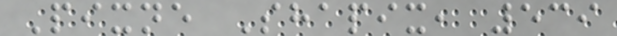Pixne Shapix, 539
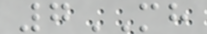7MH
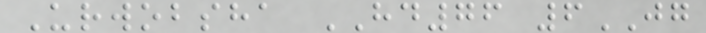Urwobsha HD76 6JG
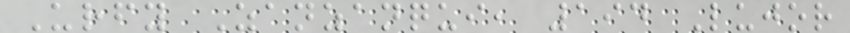Urfy Zanzanqui, 194 Lujor
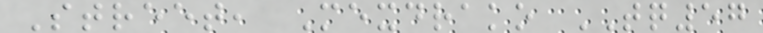Street, Mexdrako TQ57
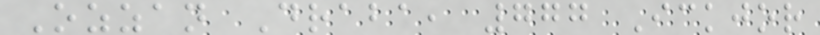Ozzan Draba, 777 Ickjor
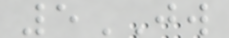5JW
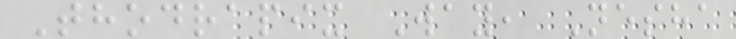Thodrapix Way, Nesha
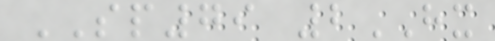SP79 2HX
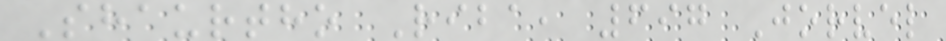Shaurtho Riba, 697 Jorvel
